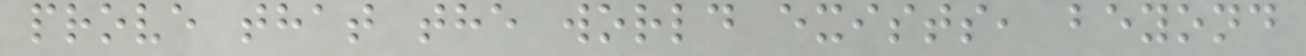prove that the world exists, beyond
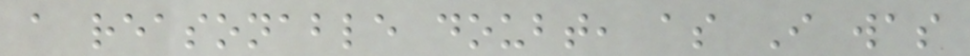a reasonable doubt, as I was
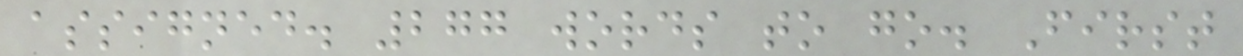assigned. 277 words to go. First
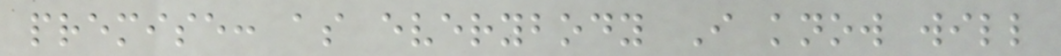premise: as everybody I know will
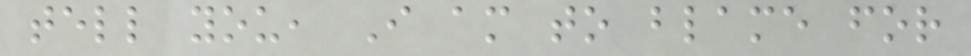tell you, I am to blame for
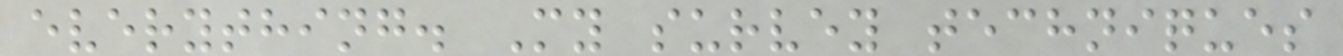everything. My survey techniques
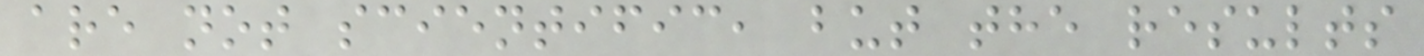are not scientific, but the results
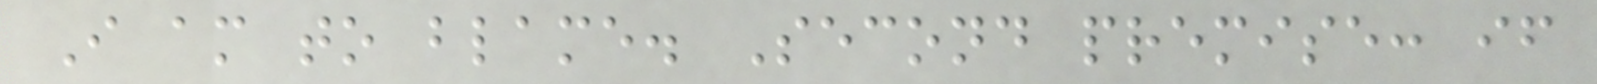I am to blame. Second premise: if
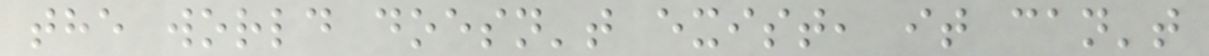the world doesn't exist, it can't
